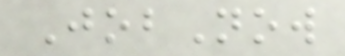JobNow
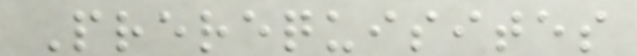Prerequisites
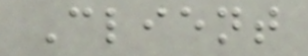Client
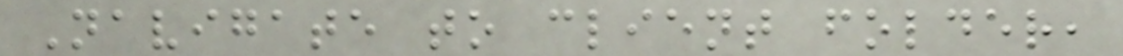Navigate to client folder,
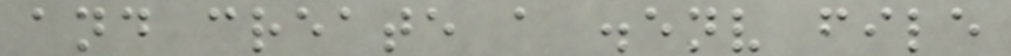and create a .env file
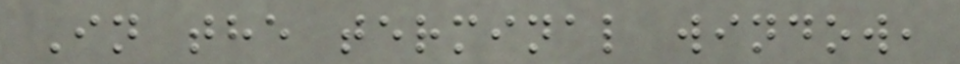In the terminal window,
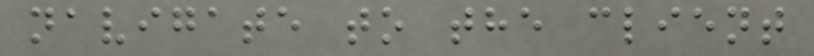navigate to the client
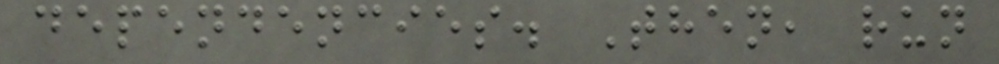dependencies. Then, run
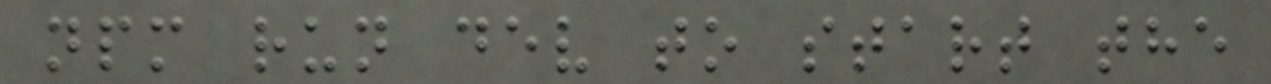npm run dev to start the
